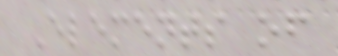Elements of
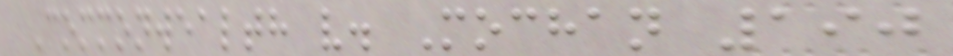Commonwealth v. Mochan 190
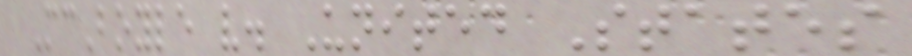McBoyle v. United States
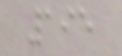195
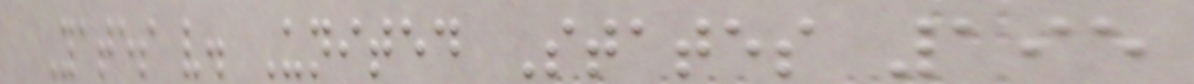Yates v. United States 195
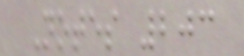Notes 203
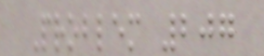Problem 207
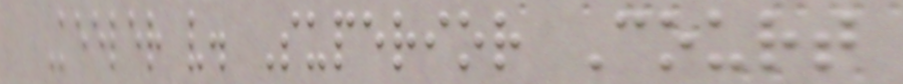Keeler v. Superior Court
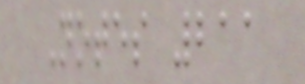Notes 211
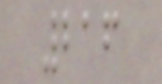216
